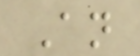An
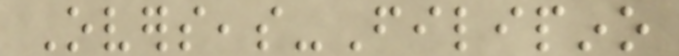Overseas-Filipino
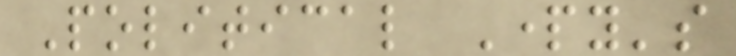Political Party's
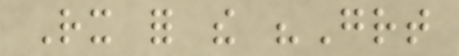Rx for the "Great
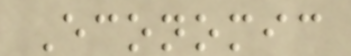Economic
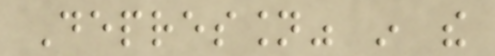Depression" in the
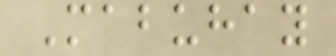Mabuhay
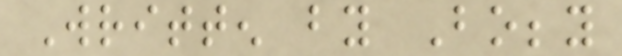Written by Bobby
